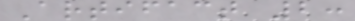Artifact 2:
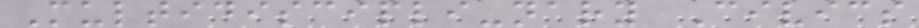Multidiscipli-nary Civics
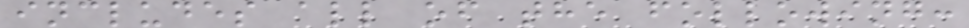includes all of the following:
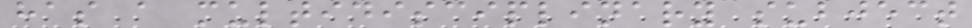has a multidisciplinary subject
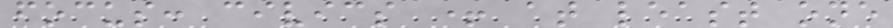focus: civics + at least one
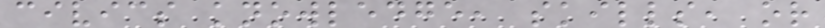civics knowledge, skills, or
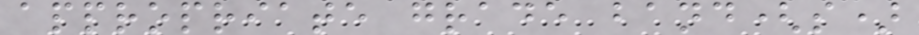appropriate grade band(s)
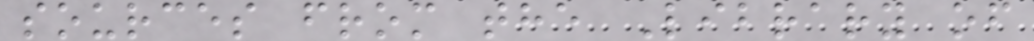sources from the Library of
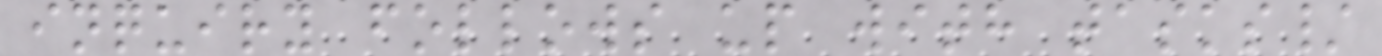inquiry follows up with tasks/
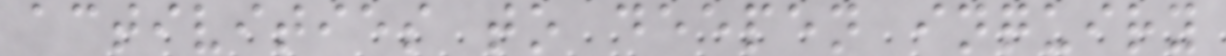activities to deepen inquiry
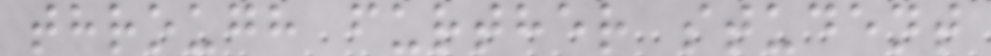through further student
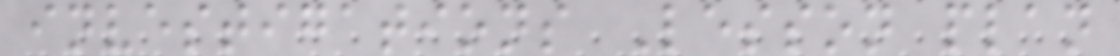investigations Lesson plan
